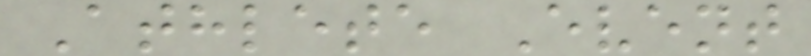Athlete Event
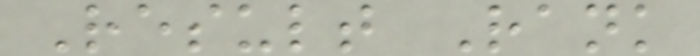Result Rank
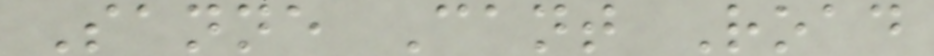Sanne Cant Road
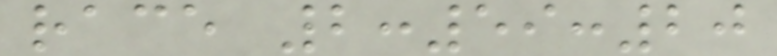race 2:59:20
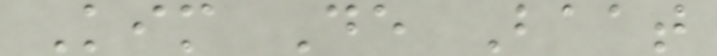Kim De Baat
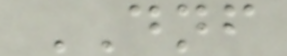DNF
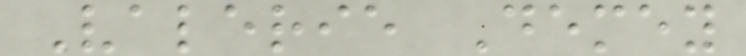Valerie Demey
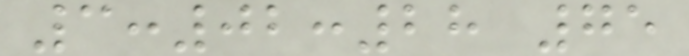3:02:28 75
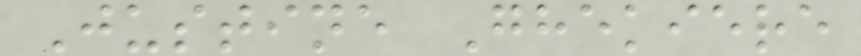Justine Ghekiere
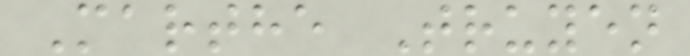Marthe Truyen
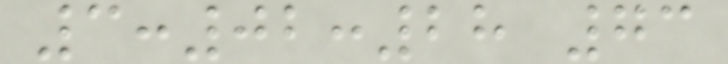3:02:28 73
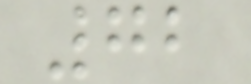72
